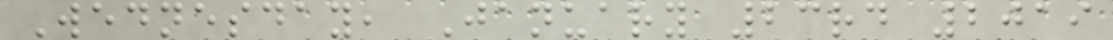Wednesday, January 23rd 2019
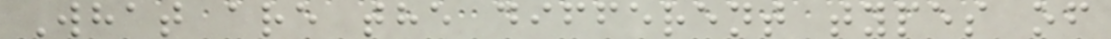What are the different types of
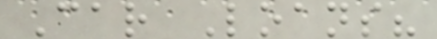Car Loans?
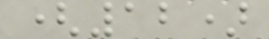(12)
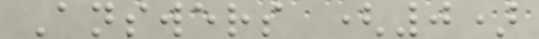Answers (0)
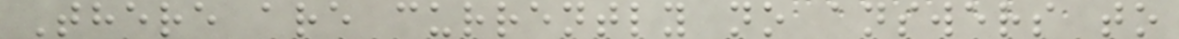There are currently no answers to
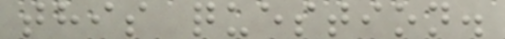this question.
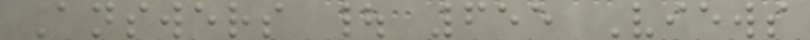Answers | 655 Views
